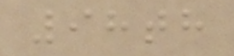98th
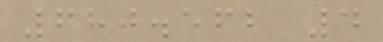680.562 4
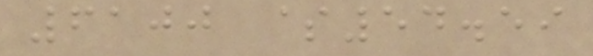6100 $54.59
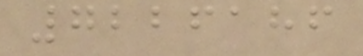7226186
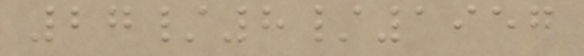27/8/1957
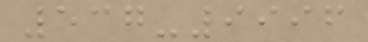537-9996
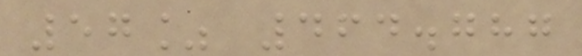57% 464.787
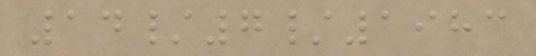14/7/1983
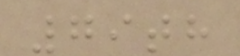79th
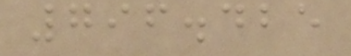796.425
